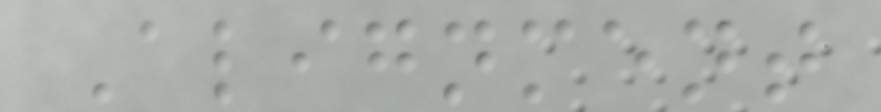Alignment
